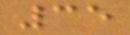35
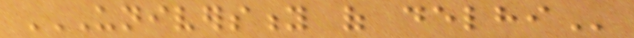UNIVERSITY OF DELHI
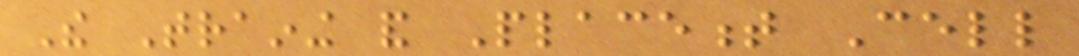The Training and Placement Cell
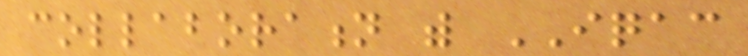collaboration with IQAC
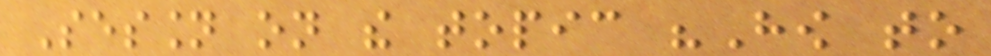Session on the topic "How to
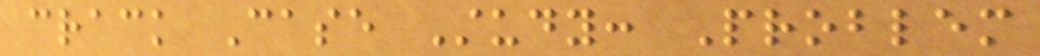crack Case Study: Problem
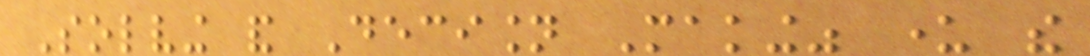Solving and Decision Making" under the
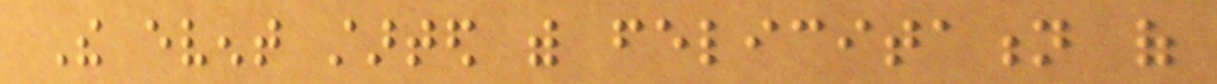The event started with felicitation of
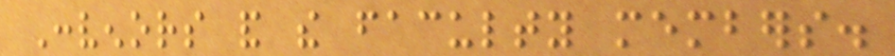Convenors and the faculty members.
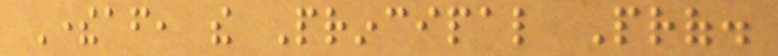Thereafter, the Principal Prof.
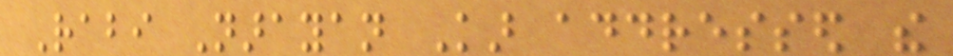Rabi Narayan Kar addressed the
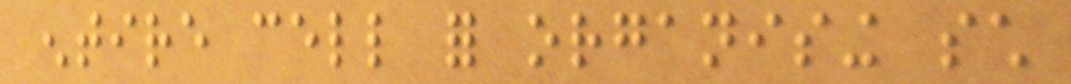entire cell for organising such
